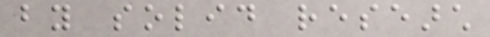by solid research
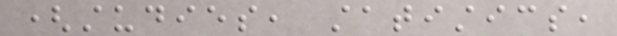(studies, statistics,
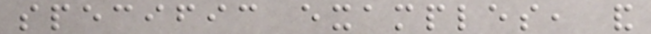specific examples, and
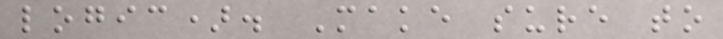logic). Make sure to
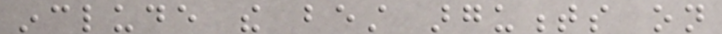include the best arguments on
